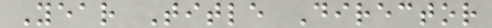Year Title Director
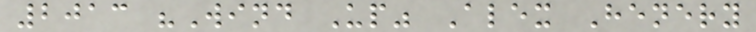2013 "Wind Up" Alex Henery
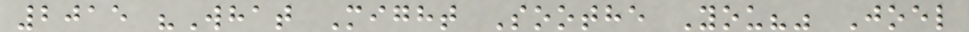2015 "What Might Soothe You?" Joel
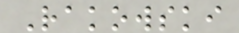Rakowski
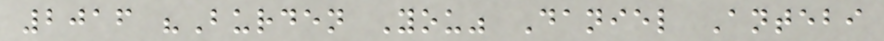2016 "Burden You" Daniel Antebi
